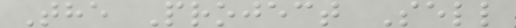The Project Sell
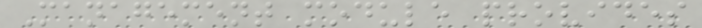Management module provides
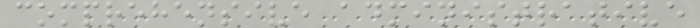comprehensive administrative
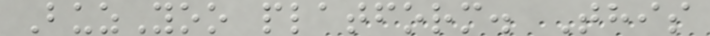BuzYoo platform. This
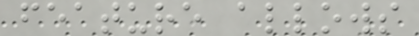feature allows
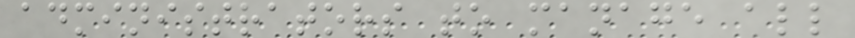administrators to manage all
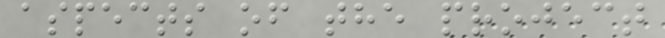aspects of the project
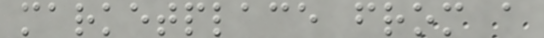marketplace from a
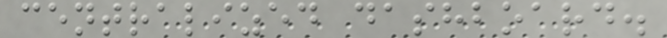centralized dashboard.
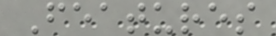Features
